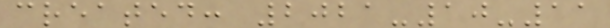created: 2021-10-11
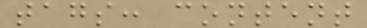tags: content
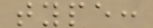type:
